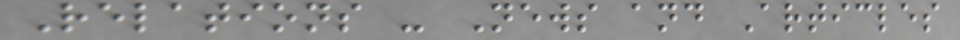Relations - News and Articles
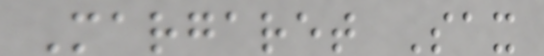Margaret Sax
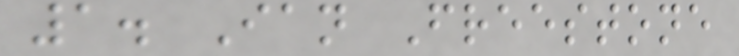1. Ian Freestone
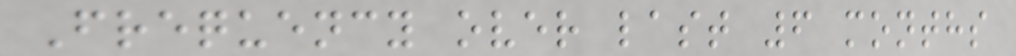Frequency over last 6 months
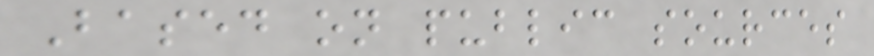Based on public sources
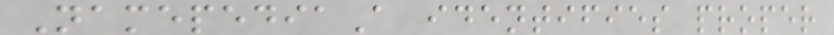NamepediaA identifies proper
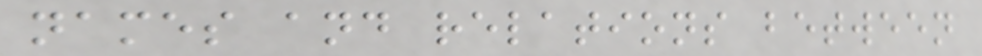names and relations between
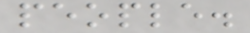people.
